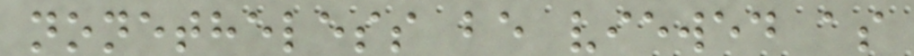nonetheless be viewed as
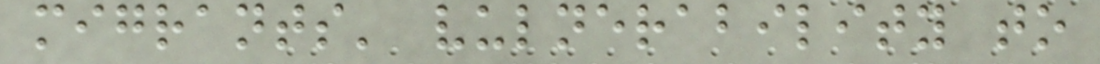migrants' vulnerability to
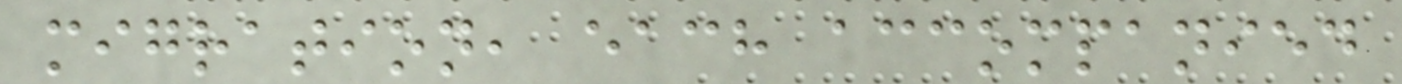migration, each accompanied
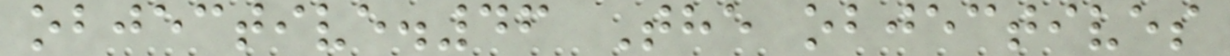objective.46 The objectives
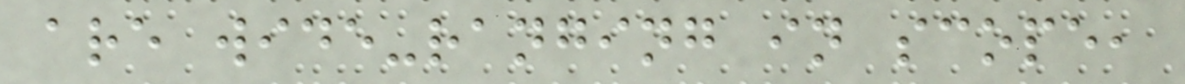are wide-ranging in scope,
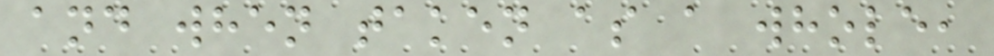and when taken as a whole,
